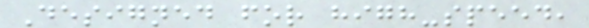Designed for high-speed,
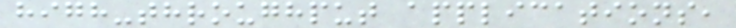high-throughput applications,
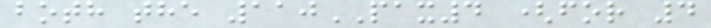both the 110PAX4 (for 4
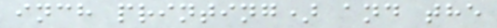inch printing) and the
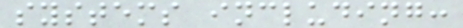systems including:
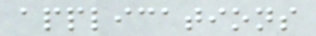applications
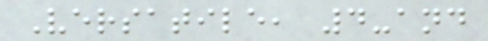Versatile, 4-and
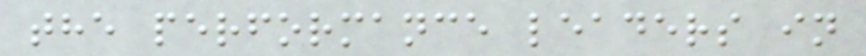the performance leaders in
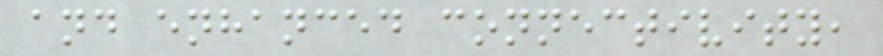and enhanced connectivity,
